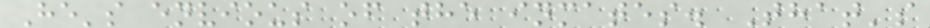He's envious of the inmates. That's
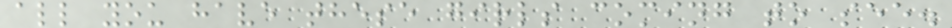all you have these girls coming to see.
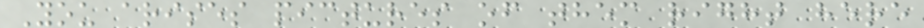You arises pictures of them right here
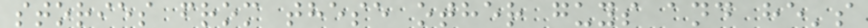stories from these other guys and he's
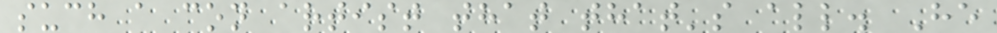such a con artist that that's all. He
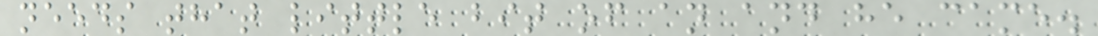needs that little bit of an and he came.
